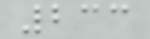233
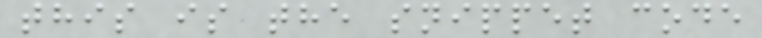this is the snippet code
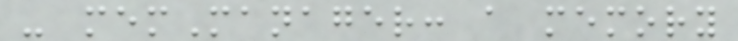- memManager: a memory
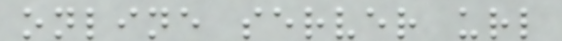online server url
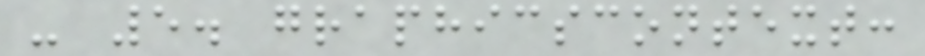- 5. graphicscontext:
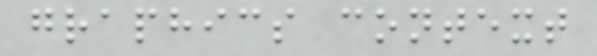graphics context
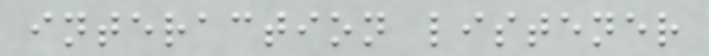interaction listener
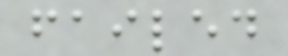failed
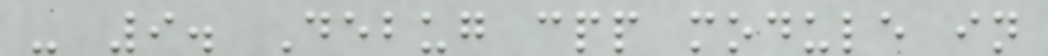- 9. Debug cpp module in
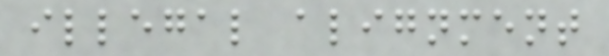illegal alignment
